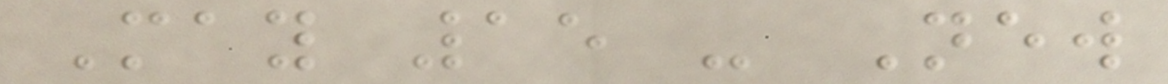May 15 - New
